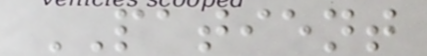PATIENT
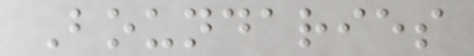Boundaries
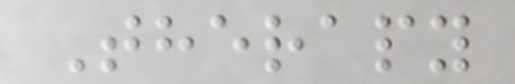Therapy
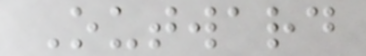Outward
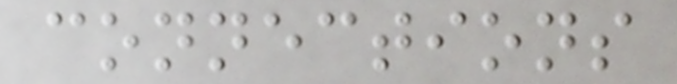connections
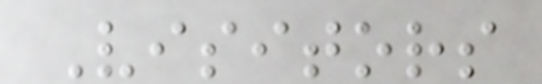Visitors
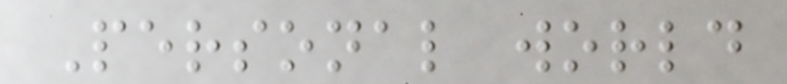Personal world
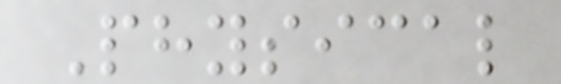Physical
